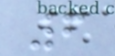6
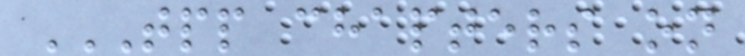TPP CHAPTERS ON
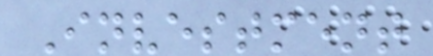Investment
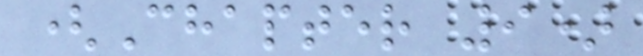(Chapter 9)
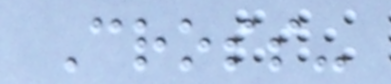Cross-
